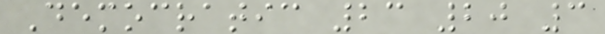Democratic 23 20 3
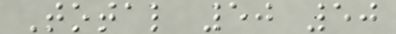Total 50 50
